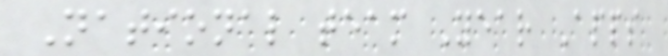National team Year Apps
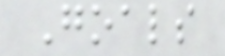Goals
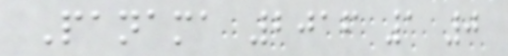Panama 2016 1 0
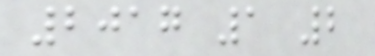2017 1 2
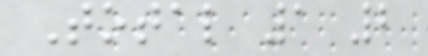Total 1 2
